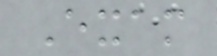Exam
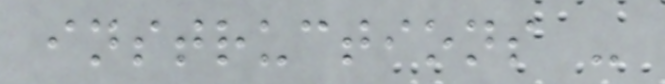instructions -
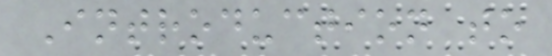Introduction to
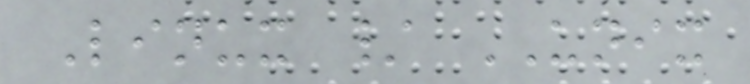Linux / UNIX
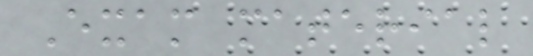Exam material
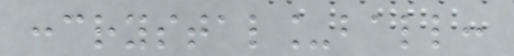:crystal_ball:
